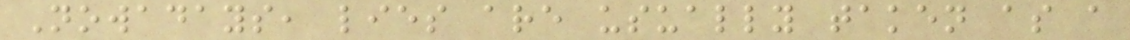Nowadays, lies are usually taken as a
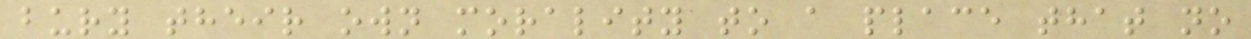bury their own morality to a place that no
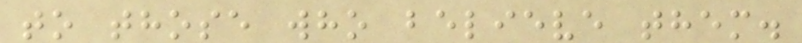to those who believe them.
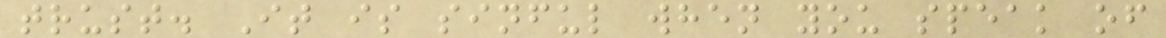trust. It is sinful when you speak of
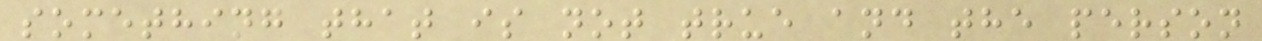something that is not true and the person
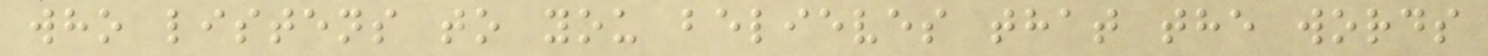who listens to you believes that the words
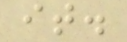it.
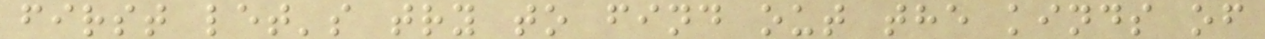first let's try to find out the kinds of
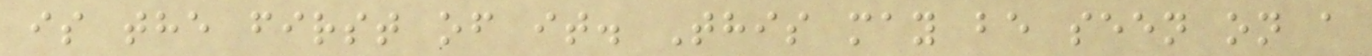is the first of it. This may be seen on a
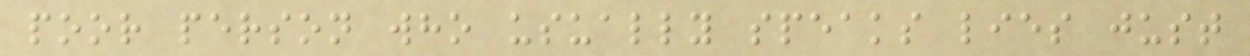poor person who usually speaks lies just
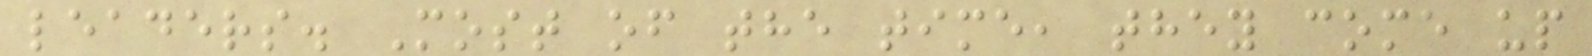leaders. Most of the time, they come up
